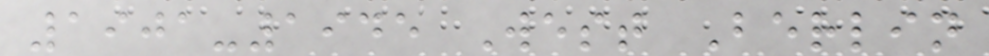1901-1945 West Berlin
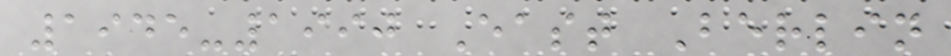1945-1990 East Berlin
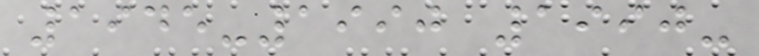1945-1990 1990-
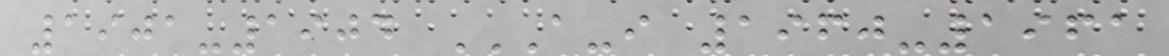1901-1904 A-I 1960-1961
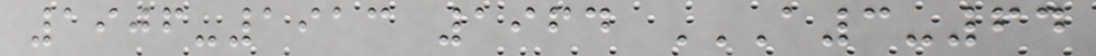1906-1913 1964 A3-64
